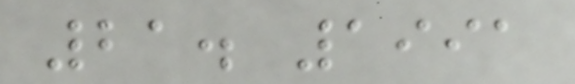21. 1991
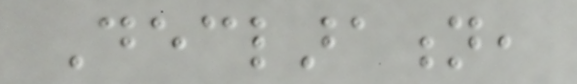Declaration,
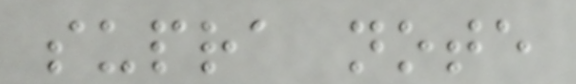supra note
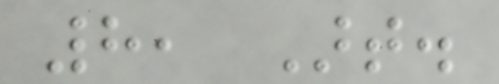8, Art.
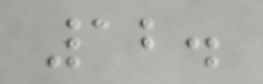12.
